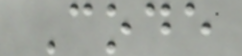Code
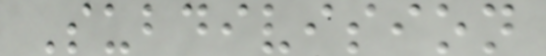Subdivision
